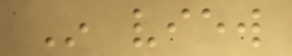In view
